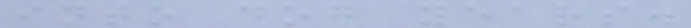into dog years.
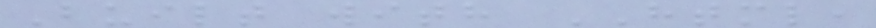Built with HTML,
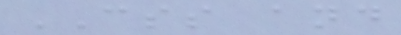CSS and
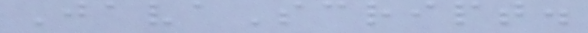JavaScript.
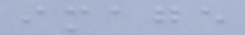image
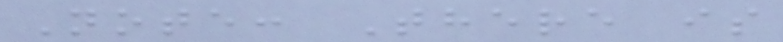Note: There is
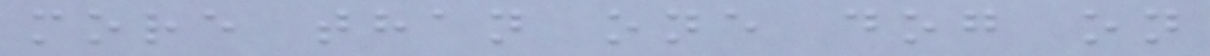more than one dog on
